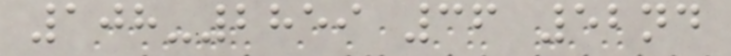108-2859 36 52nd
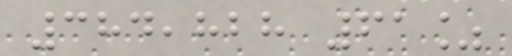384,828 61%
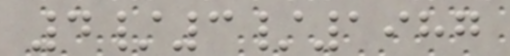4/3/1987
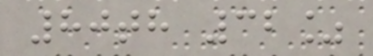80th 32%
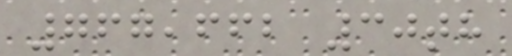767,662 30th
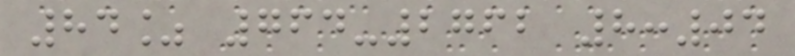84% 764-2762 8:04
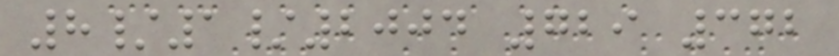8/1/2004 729 372
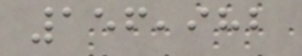156,982
